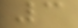3
